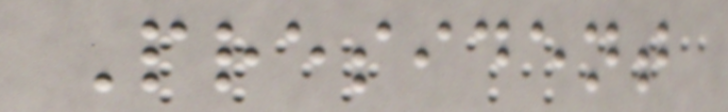President
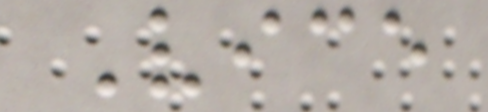Vice
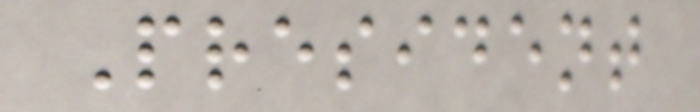President
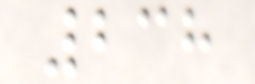238
